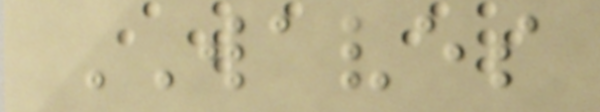WAVES
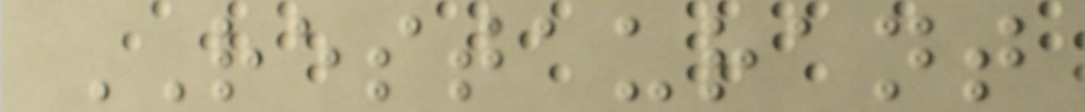RESTAURANT
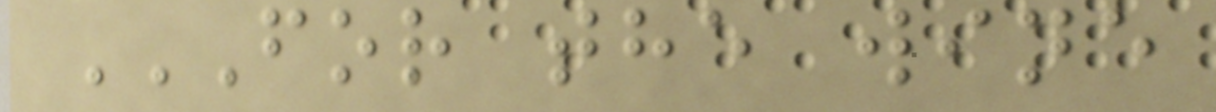FOR THE WINE
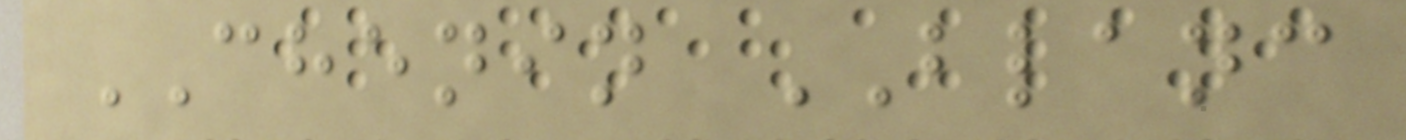CHENIN BLANC
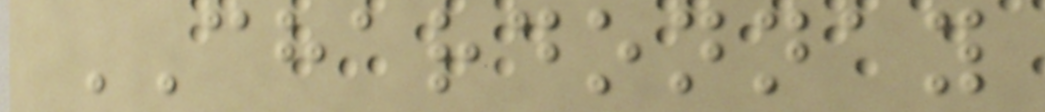CHARDONNAY
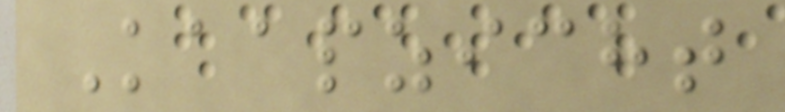Kaapzicht
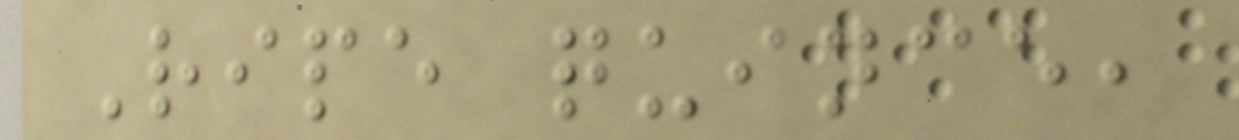Ripe quince,
